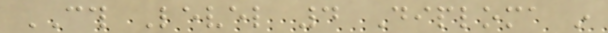CTH Level 4 Diploma in
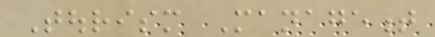Tourism Management
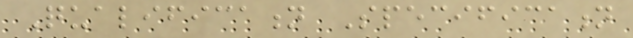Qualification Specification
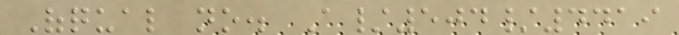Ofqual no. A/504/4419
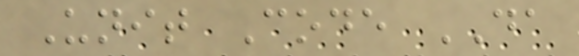Unit Code DA
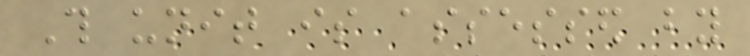This unit is assessed by
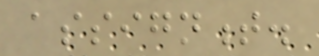assignment.
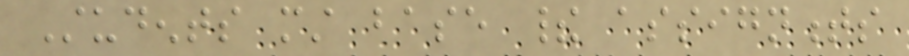Students must base their assignments
